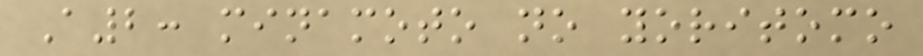A2: minamoto no yoritomo
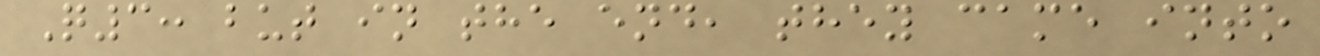Q3: but in the end, they came into
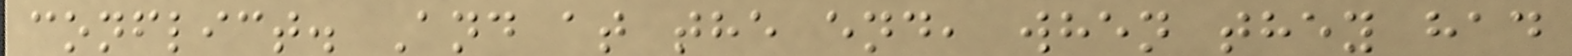conflict. And at the end, when they had
